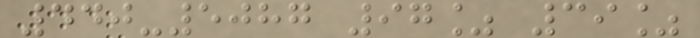440-5087 97% 39%
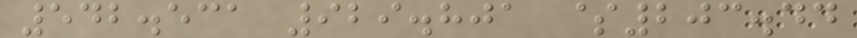542.531 929.801 $203.44
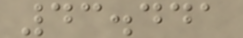43.441
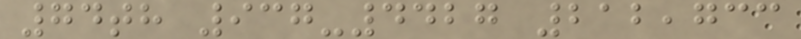74th 937-4427 212,733
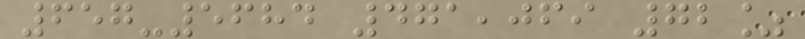657-5684 471,069 72%
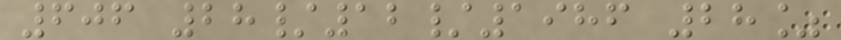606 28/12/1986 28%
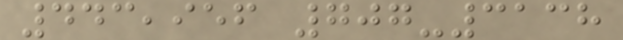443,956 707-3138
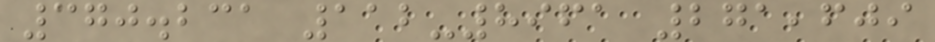370.231 112-8961 271,609
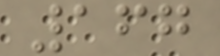167
